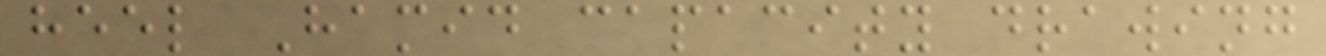heel Hamid capacity drawing
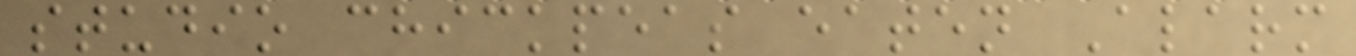studio chickpeas eaten Alarm
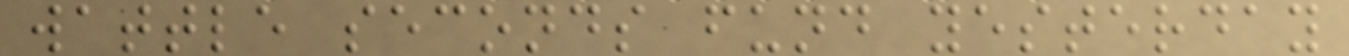wattle seconds fund yesterday
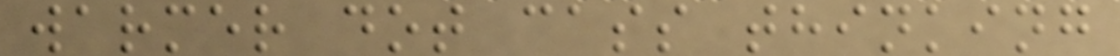warmer dot cass thinking
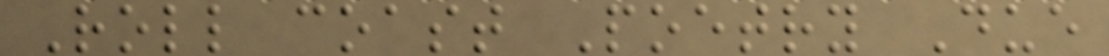Roll coast Poetry Due
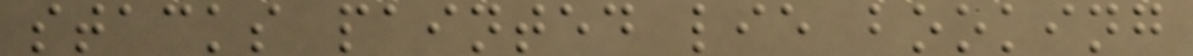stacks painted lie booking
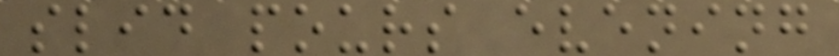slid pours evening
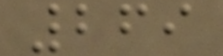269
